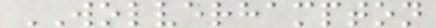WOLVERHAMPTON
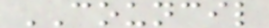COUNCIL
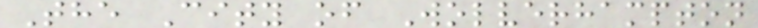The City of Wolverhampton
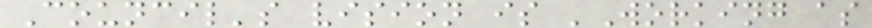Council's vision is 'Working as
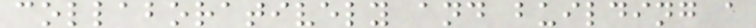collaboratively and building a
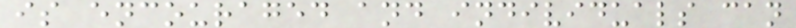is encouraged and individuals can
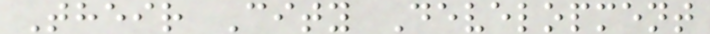Their City Development
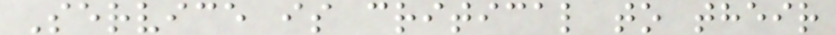Service is critical to their
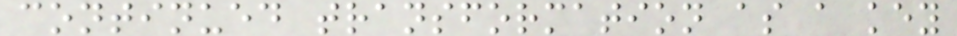continued transformation as a key
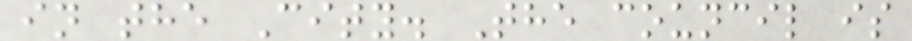in the City. The council is
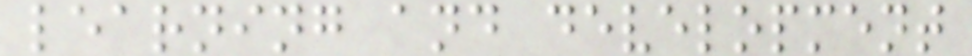learning and development
